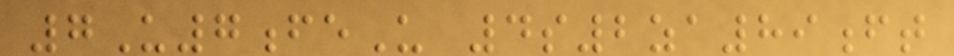7U7feU 4s2za89ft
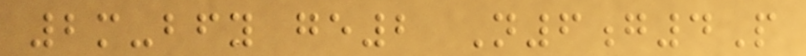2m-bfy ge2 N6g4P
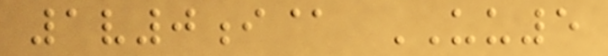1v0i@ UU5
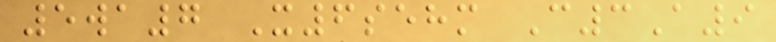5wa7 X6sehm C3A9
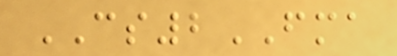CS2FMA
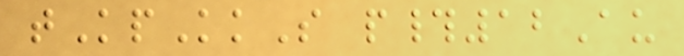tKpKkS p#12Au
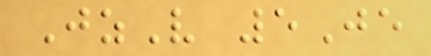JzV 5Je
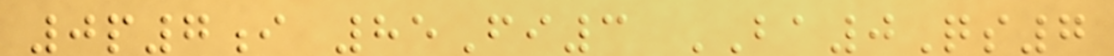0p7i 85Fi3 BA0Qs7
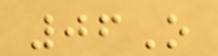06O
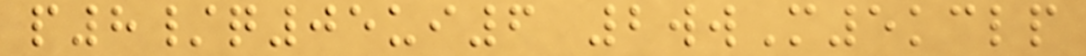p8/q05ui6 2wwM5kclp
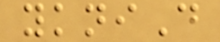ykniD
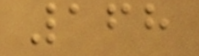168
